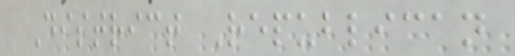District Republican
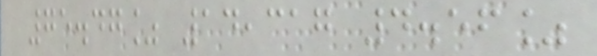75.47% 14,317 4.56%
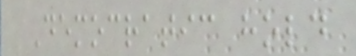Democratic hold
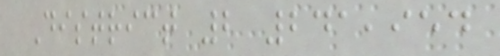District 2 241,954
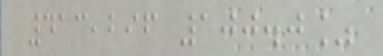413,296 100.0%
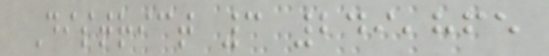District 3 249,865
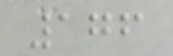176
